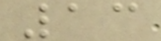13
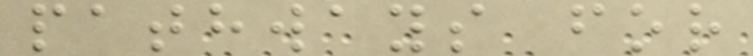pathways for
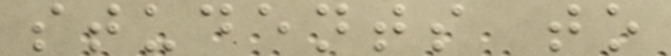students to
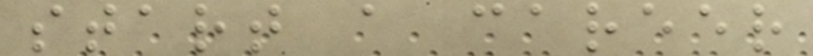start a career
